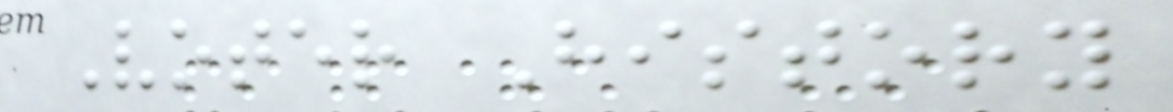Voter History
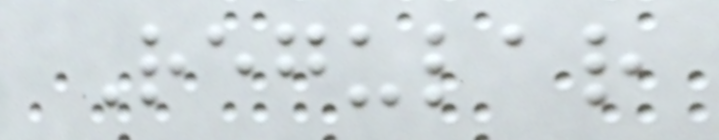Regular
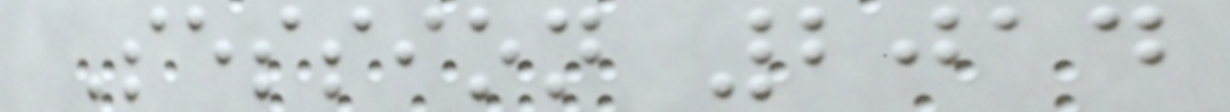Session 2014
